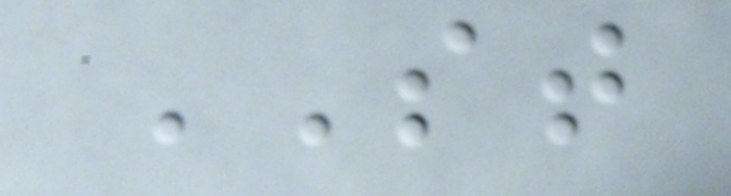ST
